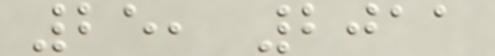25, 2011
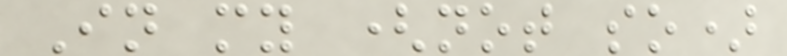In my (not so)
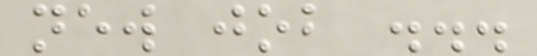new job ...
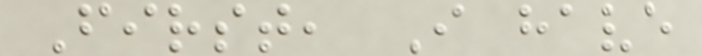First, I have
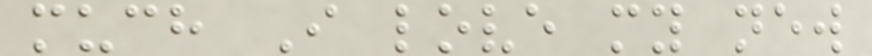much I love my new
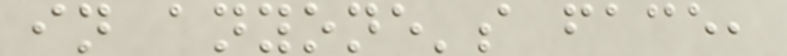in anyone's face,
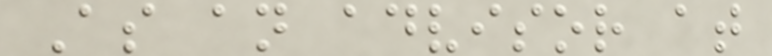As an advisor at
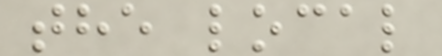the local
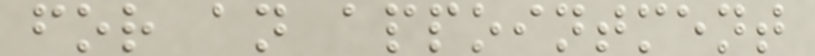for an appointment
